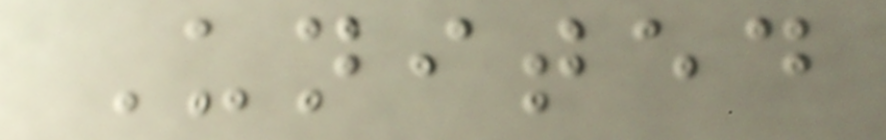United
